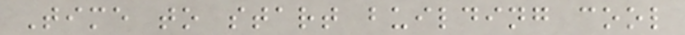Time to start building cool
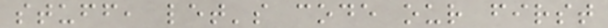stuff, let's code our first
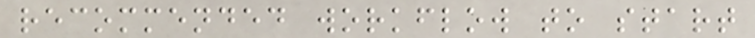recommended workflow to start
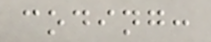coding:
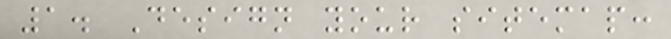1. Design your sitemap:
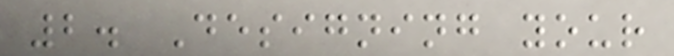2. Designing your
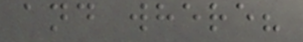and where?
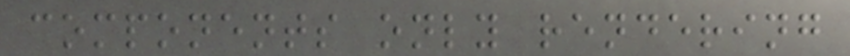components only rendering
